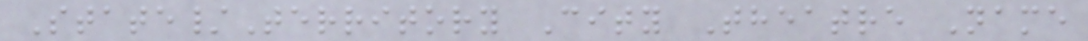State/Territory City Theatre Name
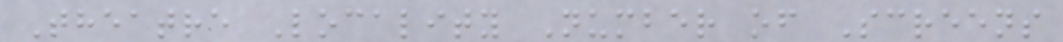Theatre Locality Number of Screens
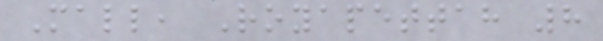Mall, Royapettah 8
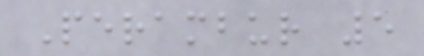Perambur 5
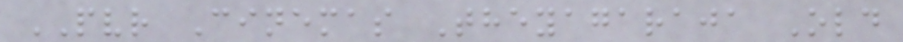PVR Cinemas Theyagaraja Old
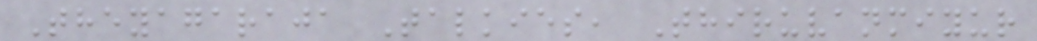Theyagaraja Talkies, Thiruvanmiyur
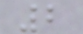2
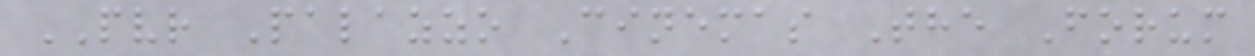PVR Palazzo Cinemas The Forum
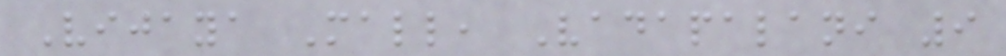Vijaya Mall, Vadapalani 9
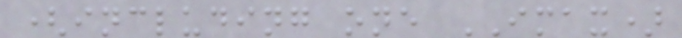(including one IMAX)
